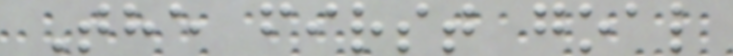The first goal
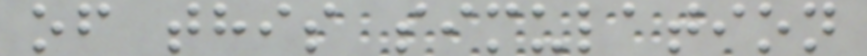of this simulation
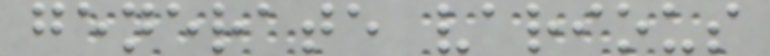generate various
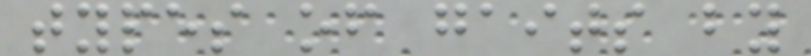types of gaits by
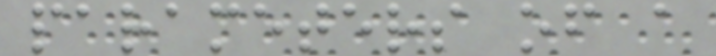parameters of a
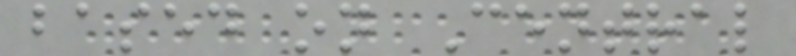based on Central
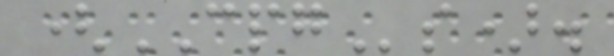(CPGs).
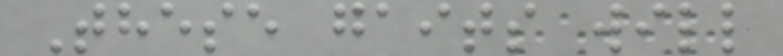These gaits will
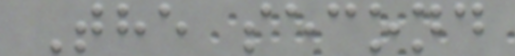The second
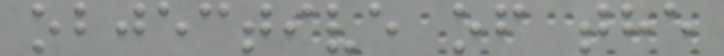objective of the
